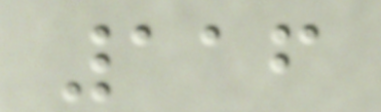116
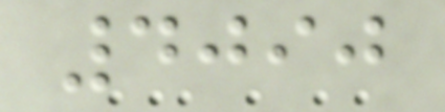4090
